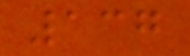137
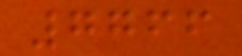7766
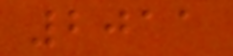2011
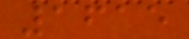1615
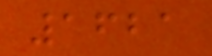1621
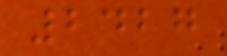2427
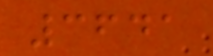3641
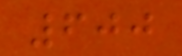600
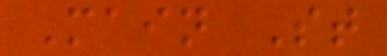Main St
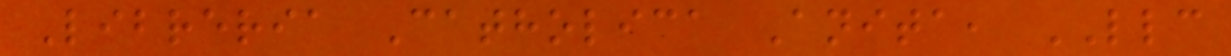Libreria Catholica Anita, LLC
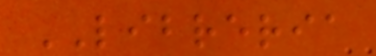LIBRERIA
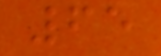65
